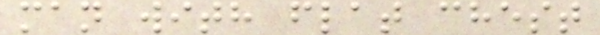man with flat chest
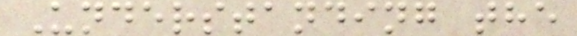Understanding the
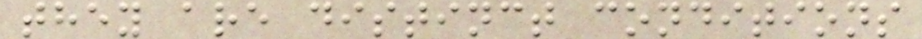they are distinct conditions
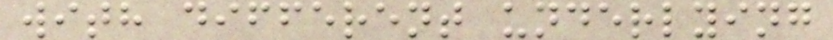with different underlying
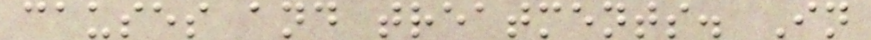causes and treatments. In
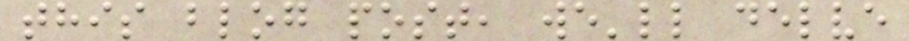this blog post, we'll delve
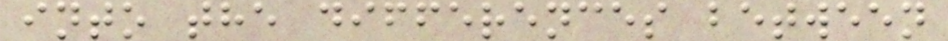into the differences between
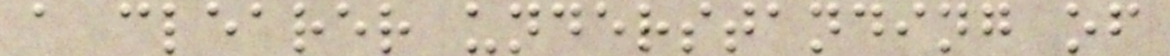a clearer understanding of
